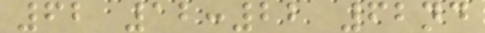62 12:22 62nd
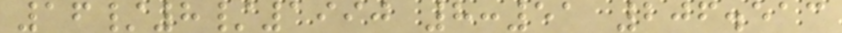16/8/1990 8:51 206.513
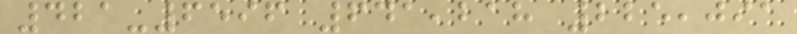421-6596 641,218 225,091
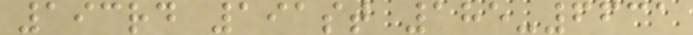193rd 191st 185-6631
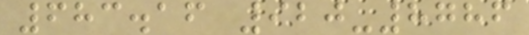683.16 920-8786
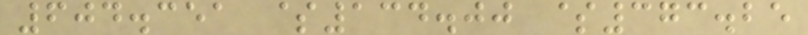604.351 $134.00 $373.25
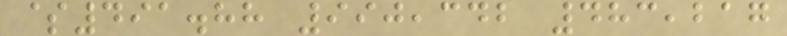$491.88 990,342 483,217
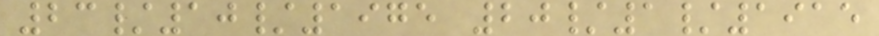23/10/1975 20/1/1915
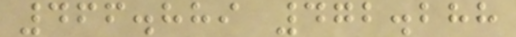466.889 472.288
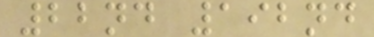22nd 192nd
